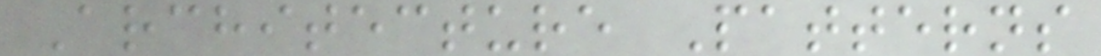Architecture Patterns
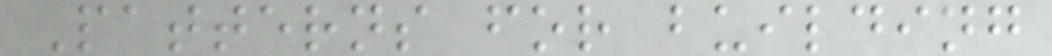Patterns for building
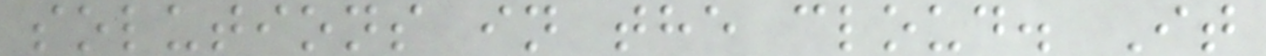solutions in the cloud. It
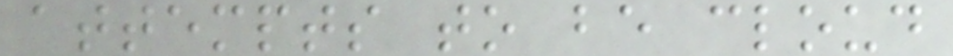attempts to be cloud
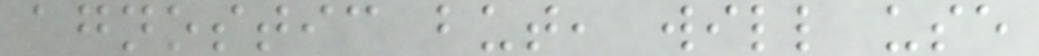agnostic but, will use
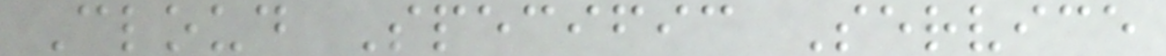Cloud Specific Service
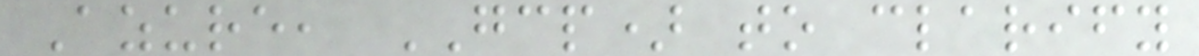Azure, GCP) to clarify
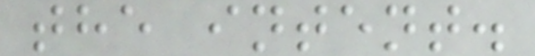the intent.
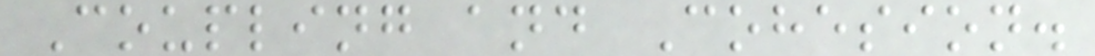Coupling and Cohesion.
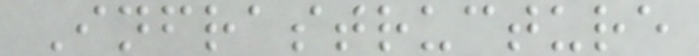Infrastructure
